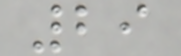29
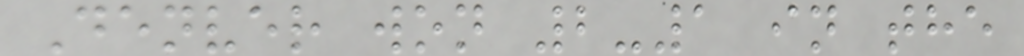Denver won 2-1 in the
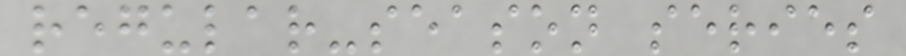regular-season series
